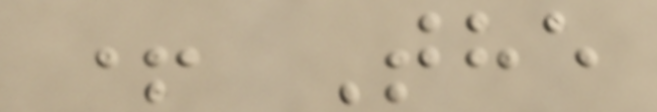+ The
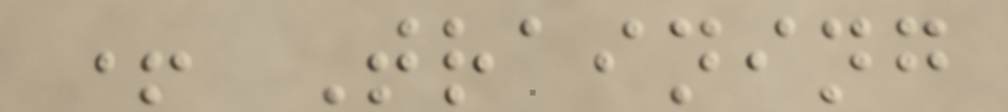+ Training
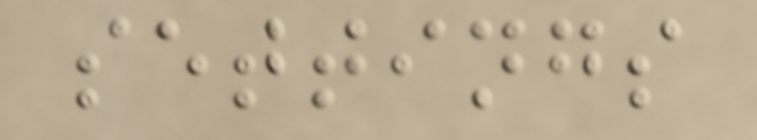settings
